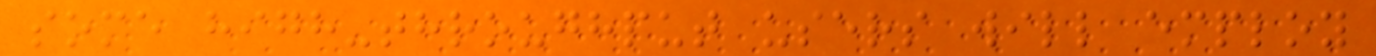some high-throughput users will employ
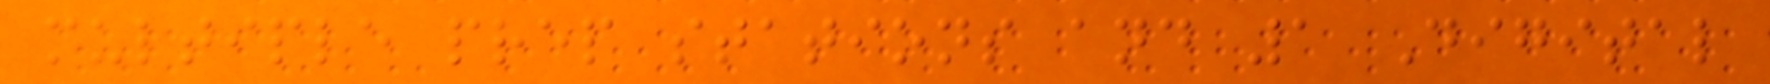multiple prep stations and 1 Digital
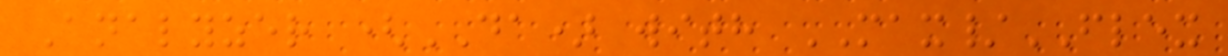Analyzer (DA) with MAX/FLEX
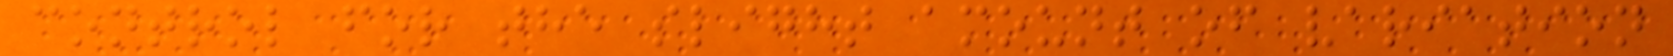control for the slight amount of variation
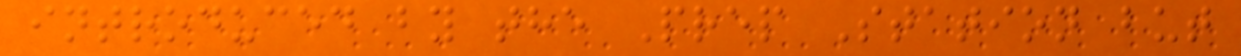introduced by the Prep Station but
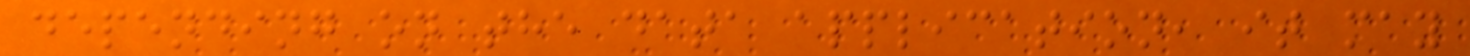depending on the data application, it may
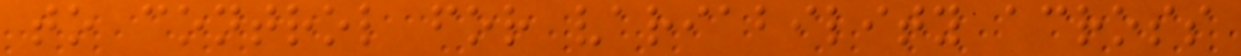to control for variability across
